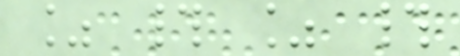% # % #
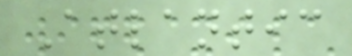Atlantic
